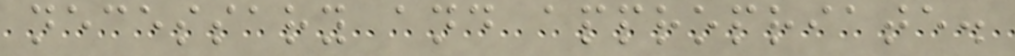necessary and appropriate.
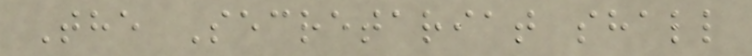The Secretariat shall
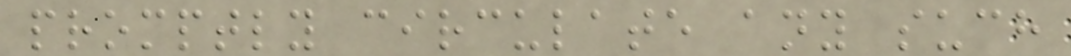promptly circulate any such
